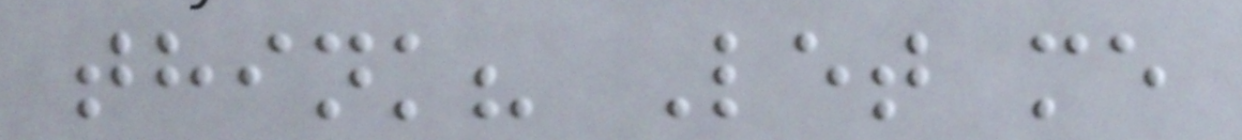think? Let me
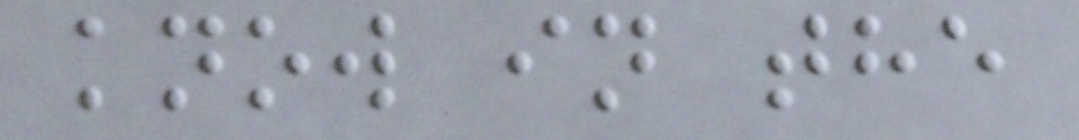know in the
